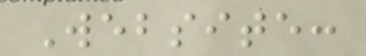Website:
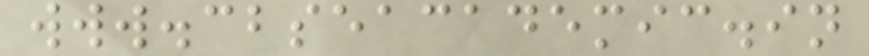www.cbseacademic.in
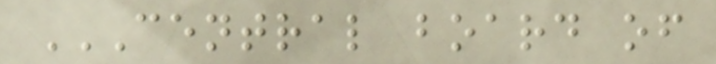CENTRAL BOARD OF
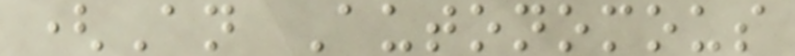(An Autonomous
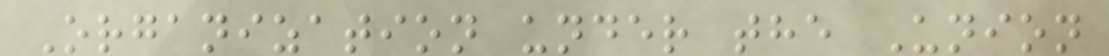Organization under the Union
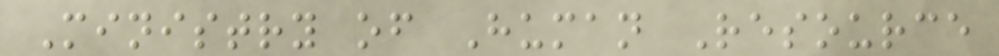Ministry of Human Resource
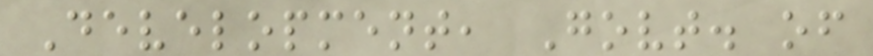Development, Govt. of
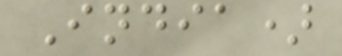India)
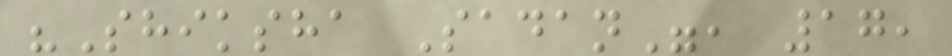"Shiksha Sadan", 17,
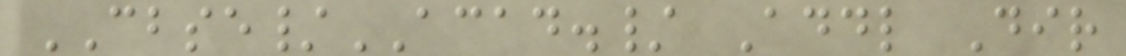CBSE/ACAD./ Addl Dir
